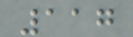117
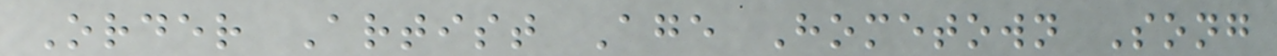Order Artist Age Hometown Song
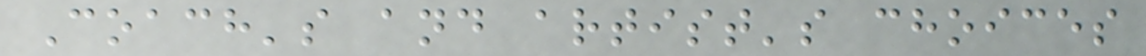Coach's and artist's choices
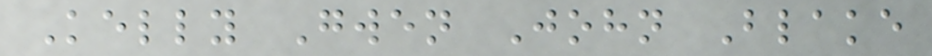Kelly Gwen John Blake
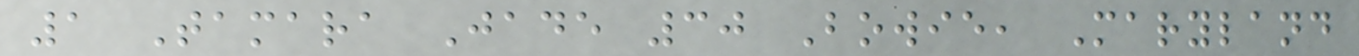1 Tamara Jade 30 Bowie, Maryland
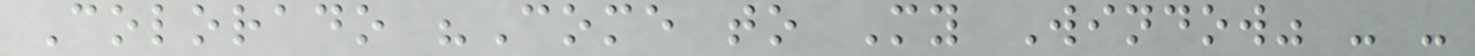Colorado "Come to My Window" - -
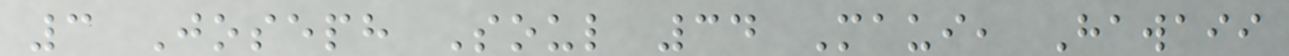3 Joseph Soul 34 Maui, Hawaii
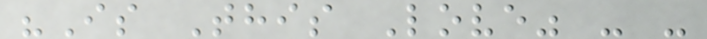"Is This Love" - -
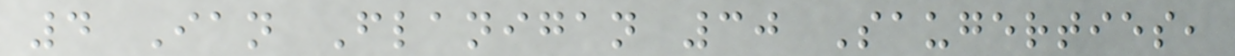4 Ian Flanigan 30 Saugerties,
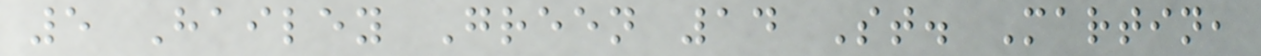5 Hailey Green 14 St. Martin,
